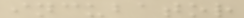incubator
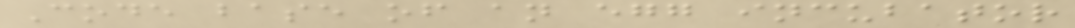Code base of an egg incubator
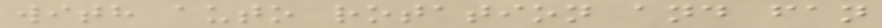with auto rotation and fan
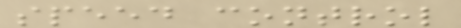speed control
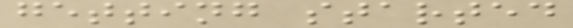getting started
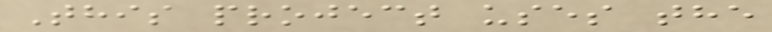This project uses the
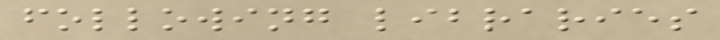following libraries
